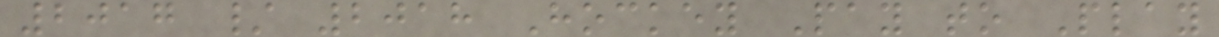2017 / 2018 Hockey Pay to Play
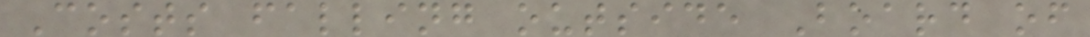Costs falling outside Board of
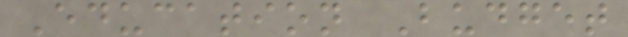Education Budget
